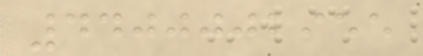4400002955
